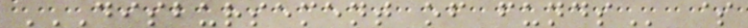DISBURSEMENT OF FUNDS $
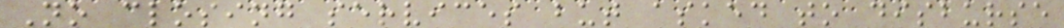No closing services but asked to disburse
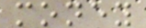money
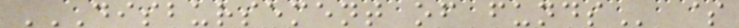DISBURSEMENT OF FUNDS $
